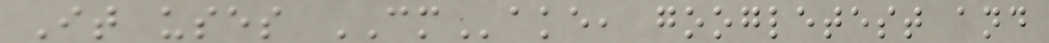It uses CMake, googletest and
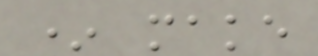* make
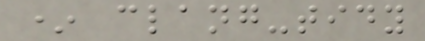* clang-tidy
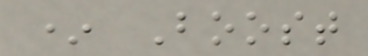* Boost
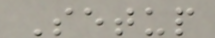Setup
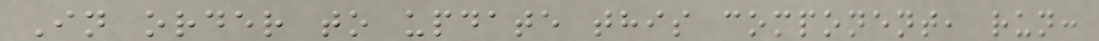In order to update this component, run:
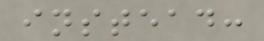instead:
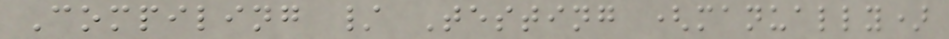Compiling / Testing (manually)
